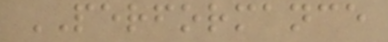PERFORMANCE
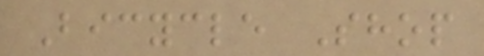Bicycle Shop
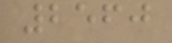2560
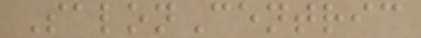SalonCentric
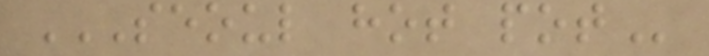SEOUL HOT POT
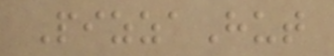PizzaHut
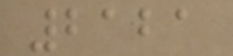2121
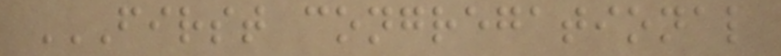FIRST CONGREGATIONAL
